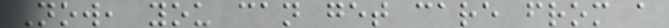Now, you can get care from a
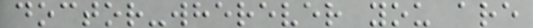doctor-wherever you are
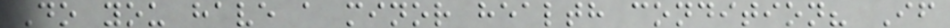Do you have a minor health condition? If
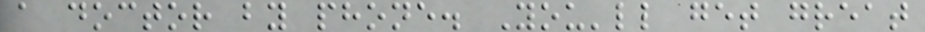a doctor by phone. You'll get great
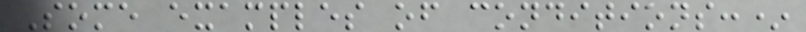Some examples of conditions:*
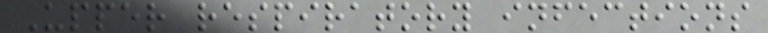Upper respiratory infections
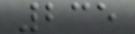235
